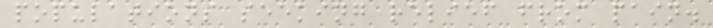populations seeking relief from pain.
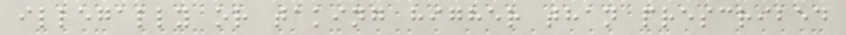illegally or taking higher than prescribed
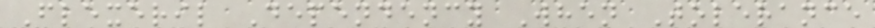Flexeril Dependency When Tolerance
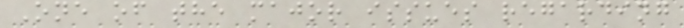One of the major issues regarding
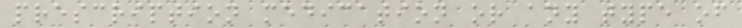prescription medication or any type of
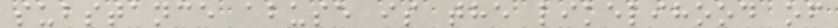substance abuse is the likelihood of
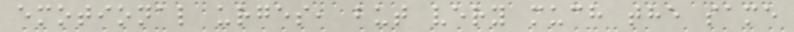emotional urges, but very much the same
